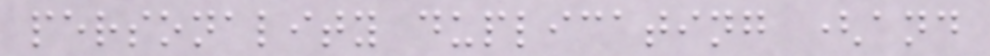personality duplicating (and
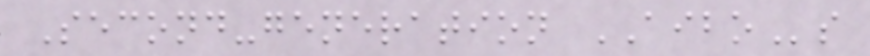Second-generation AIBOs
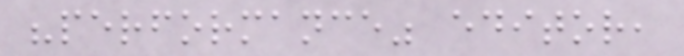"performance" editor,
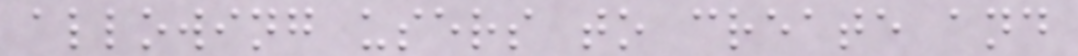allowing users to create and
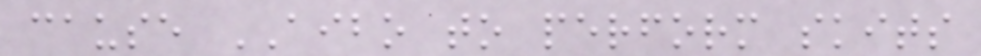cause AIBO to perform skits
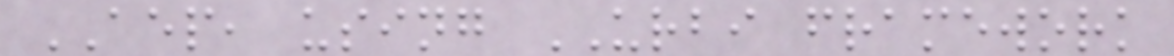AEP, using URBI framework
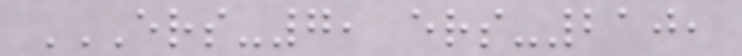ERS-7, ERS-210,
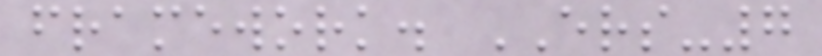framework. ERS-7
